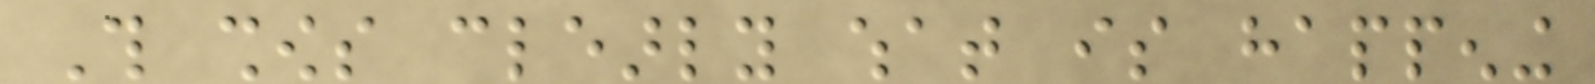This shows clearly what is happening
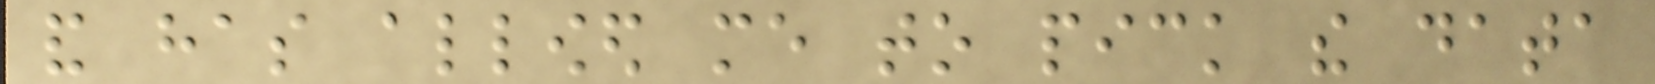and has allowed me to pick the data
